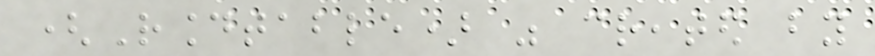(Roundtable) was created by
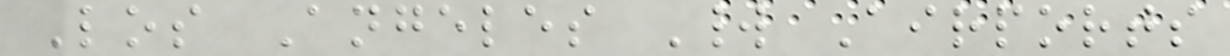Los Angeles World Airports
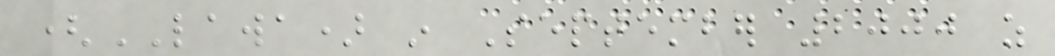(LAWA) in September 2000 as
